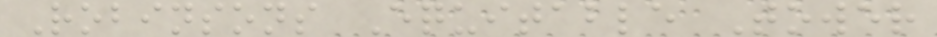Robinsons Equitable Tower
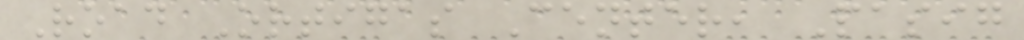Road Ortigas Center, Pasig
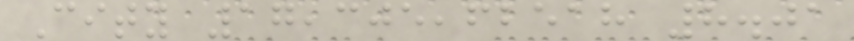City 17,305,62518 8.01
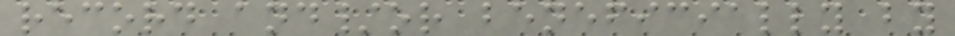record and/or beneficially by
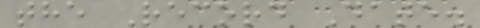the Record Date.
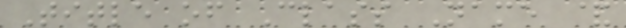Title of Class Name &
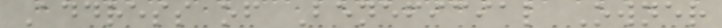Address of Beneficial Owner
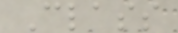Class
